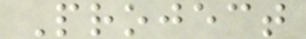Project
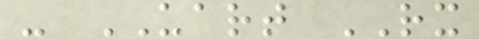- UART RX
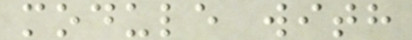module with
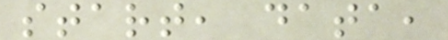start, data,
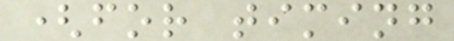(for timing
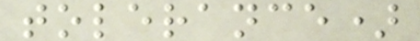tolerance)
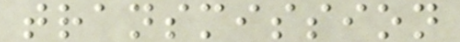transmission
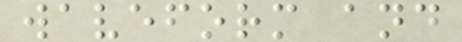waveform and
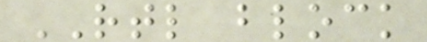RTL block
